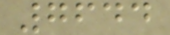7644
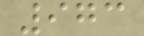973
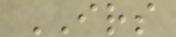IRS
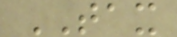TAX
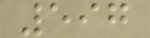597
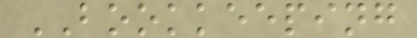BOOKKEEPING
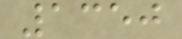1350
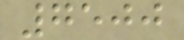7500
